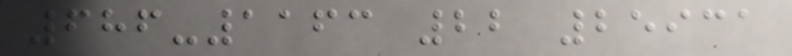686-1163 22 25931
